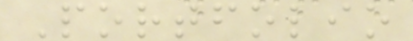Portfolio
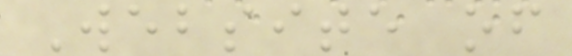Website of
